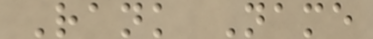Rank Name
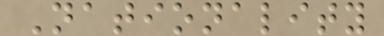Nationality
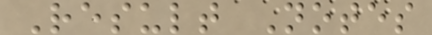Result Notes
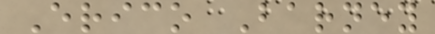Erico Barney
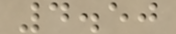4.50
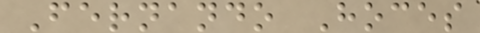Fernando Hoces
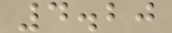4.20
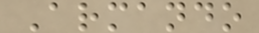Armando
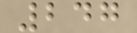247
